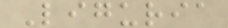Liguria
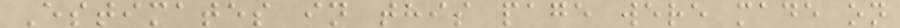Estimates in this page were made on
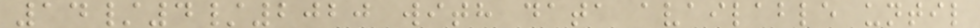14/4/2020 with data available until
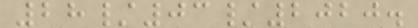28/03/2020.
